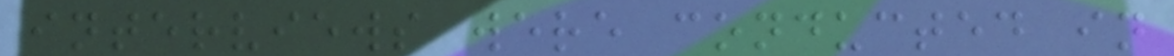interviews were conducted in
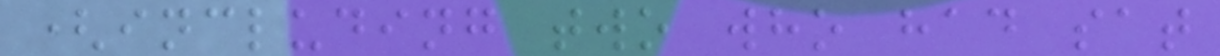(including two who had sat
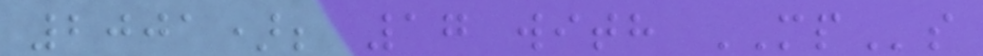2001); 17 with MPs
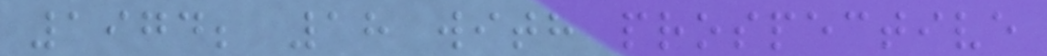1974; 18 with prospective
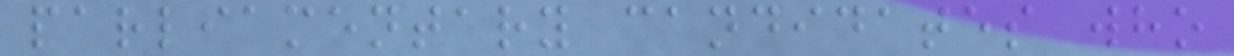parliamentary candidates who
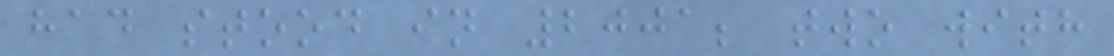had stood in 2001; two with
